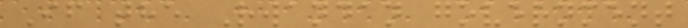If the Rwandan government
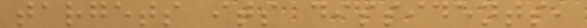targets its dissidents,
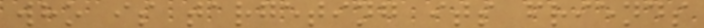who is targeting its friends
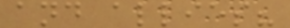and allies?
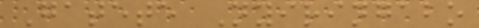Gatete Nyiringabo
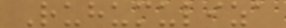Ruhumuliza
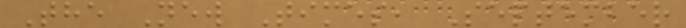The New Times, September
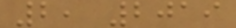2, 2019
